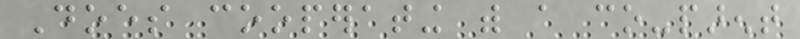Does cooperating with a co-parent
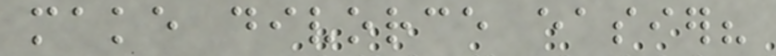make divorce easier?
